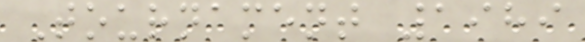Tournament 1989
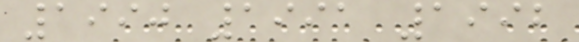1990 1991 1992
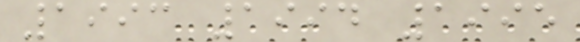1993 1994 1995
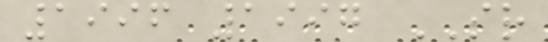1996 1997 SR
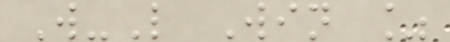W-L Win %
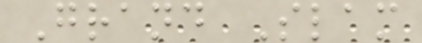Grand Slam
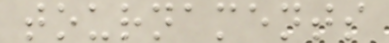tournaments
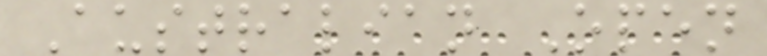Australian Open
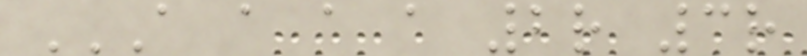A A A A 2R 3R
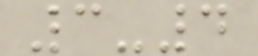3-4
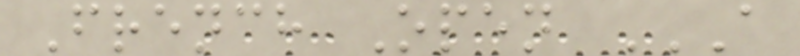French Open A
